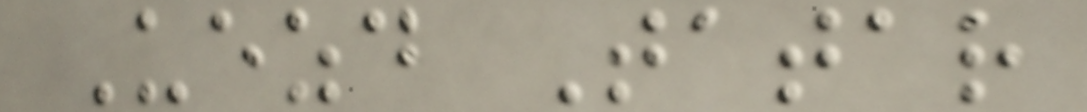Uezd Tatar
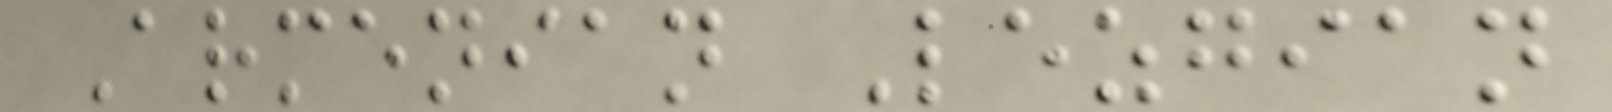Armenian Lezgian
